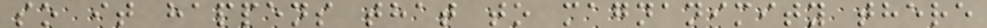so it happens that to magnanimity there
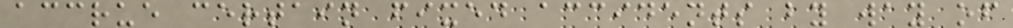accrue certain fixed accidents by way of
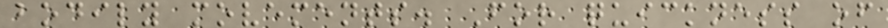bodily movements. For quickness of
